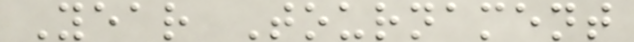Year Tournament
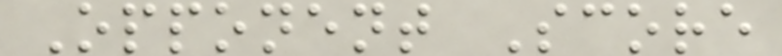Opponent Score
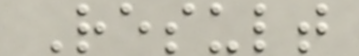Result
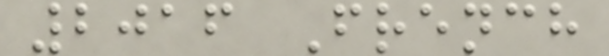2016 French
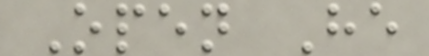Open He
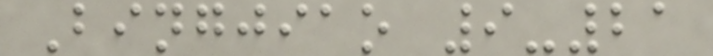Bingjiao 9-21
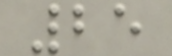25
